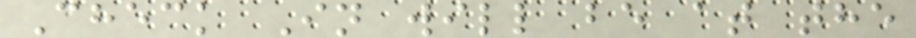Check In will be at the
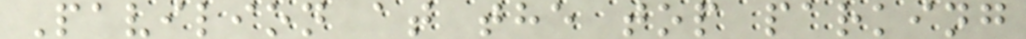Pavilion at the top parking
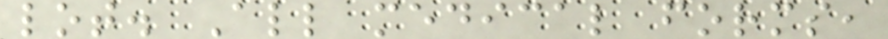lot. All medical forms,
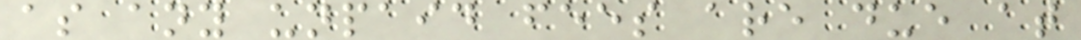as any unpaid fees are due at
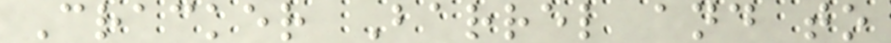Cracker Barrel and to
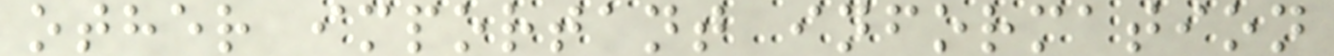other important information
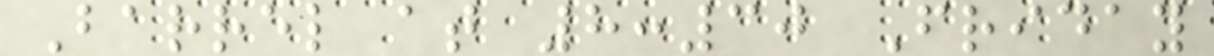Barrel at 8:30 Friday
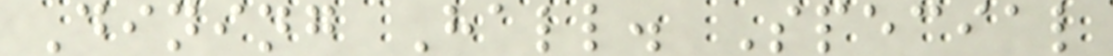Dining Hall. Special
